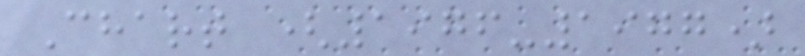Chart (1976-1977)
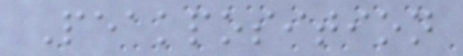Peakposition
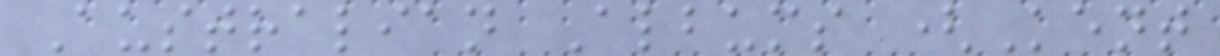Australian Albums (Kent
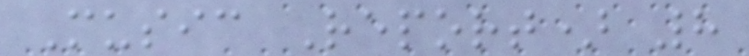Music Report) 8
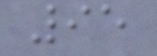95
